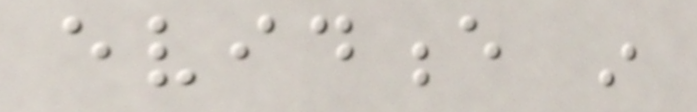evidence in
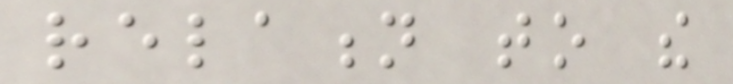relation to the
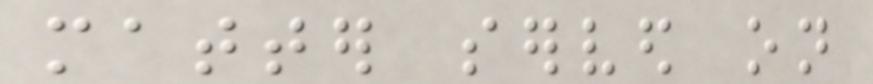matter served on
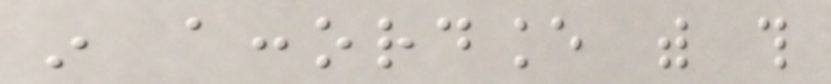in accordance with this
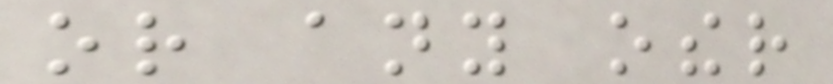or any other
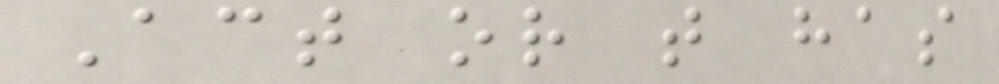Act or that has
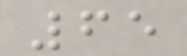65
